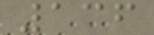136
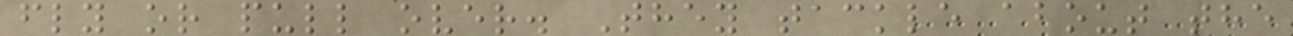fly or pull over. They tackle about the
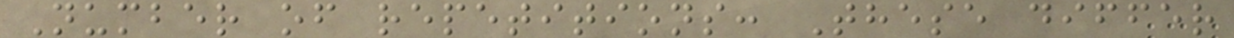Number of repetitions: These differ
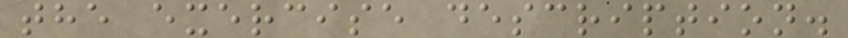the exercise description.
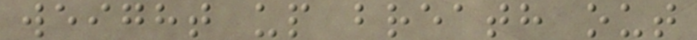weight up breath out
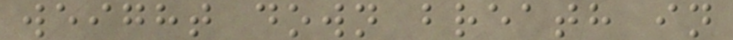weight down breath in
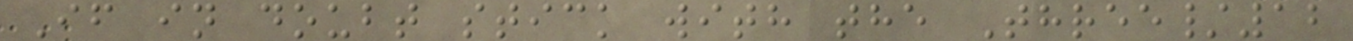If in doubt stick with the Three/12
